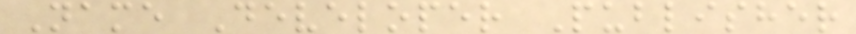Name Developer Publisher
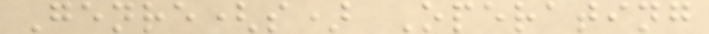Genre(s) Operating
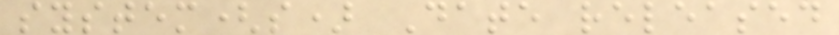system(s) Date released
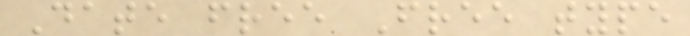Date free Free type
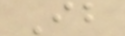Ib
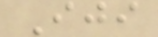Iji
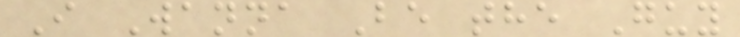I Wanna Be the Guy
